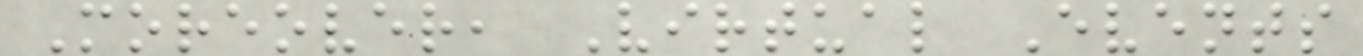Moreover, Virtual Events
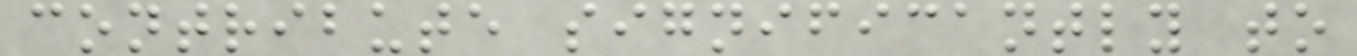contribute significantly to
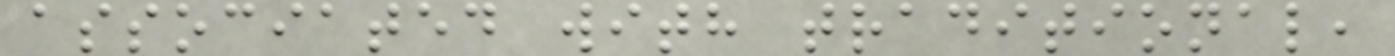associated with traditional,
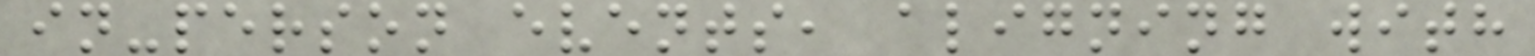in-person events, aligning with
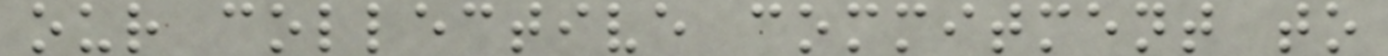our collective commitment to
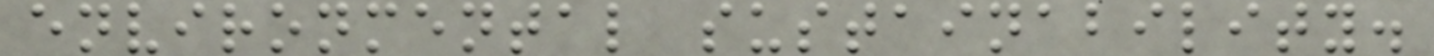environmental sustainability.
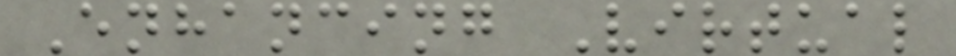Enhancing Virtual
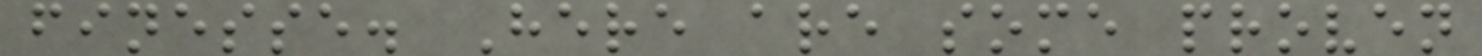finesse. Here are some proven
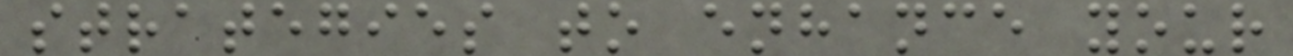strategies to enhance your
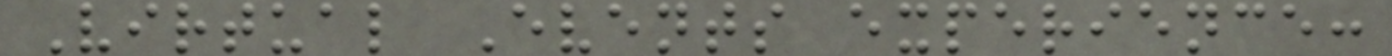Virtual Events experience:
